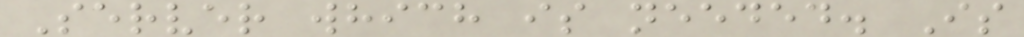Server which is needed. Is
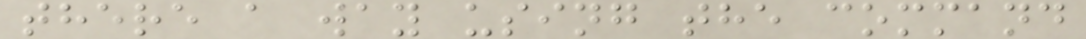there a way using the command
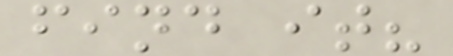find it?
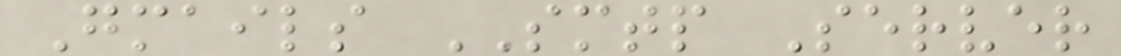Gmails SMTP Server
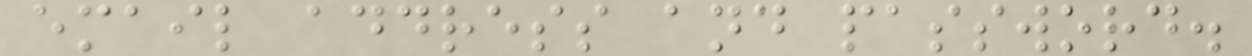email address and password.
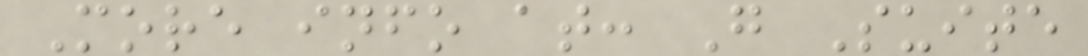More info at: G Suite
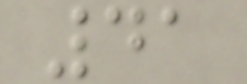41
